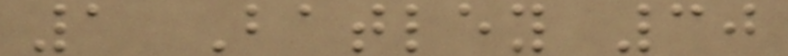1 Batley 30
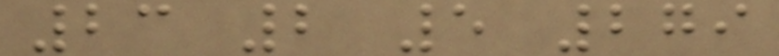23 2 5 279
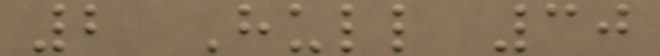2 Hull 30
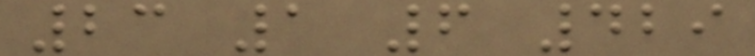23 1 6 429
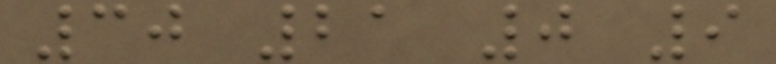30 21 0 9
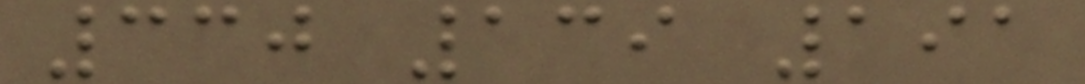330 139 191
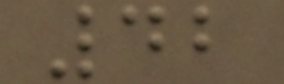42
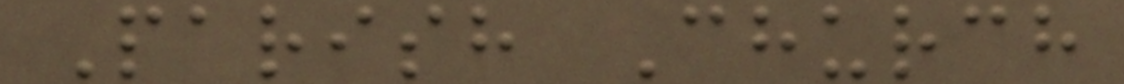Parish Church
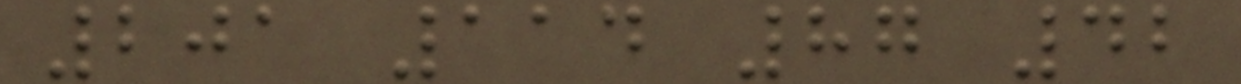201 114 87 42
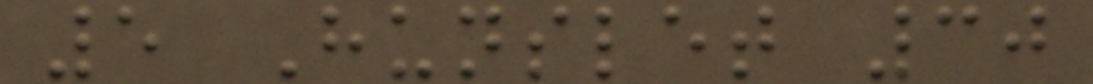5 Hunslet 30
